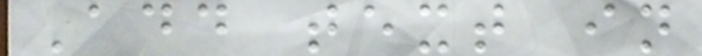Add text in
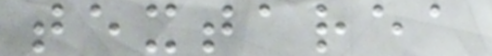textarea
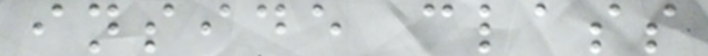inside class
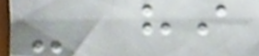- hi
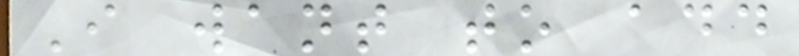I want to add
